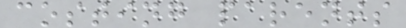costing parents
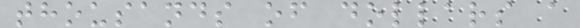thousands of dollars a
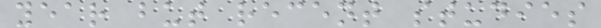year but recent studies
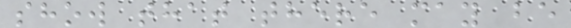show that there may be
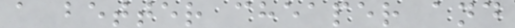a better cheaper and
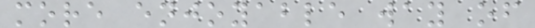more enjoyable way of
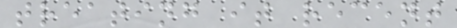treating it recent
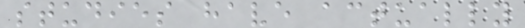studies have actually
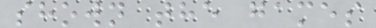shown the games
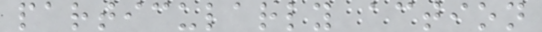particularly action
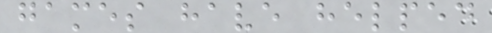games have helped
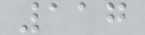117
